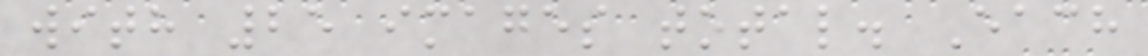with 25 images total. Each
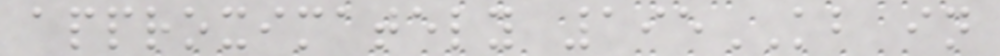approximately 195KB in
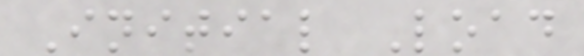Initial Load
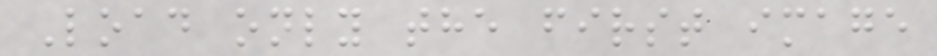Load only the first image
